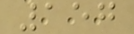157
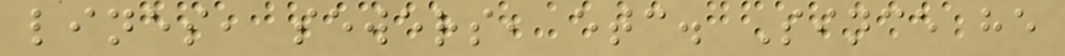lines, sewers, etc. Since he
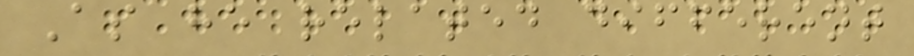As he related different
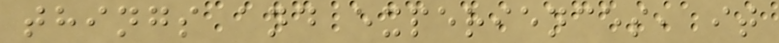things and experiences, it
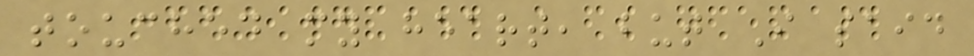touched my heart, but I said
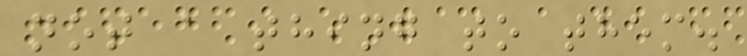not a thing to them.
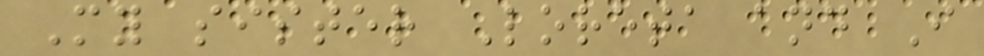My sister Loreta and I
